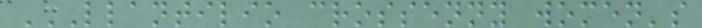LLANTILIO CROSSENNY WOMEN'S
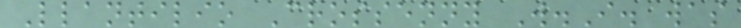Llantilio Crossenny W.I. was
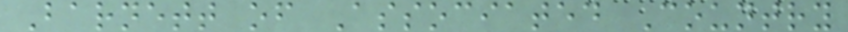Barnett of Associated Country
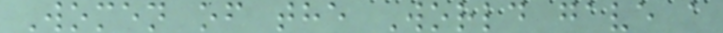Women of the World gave a
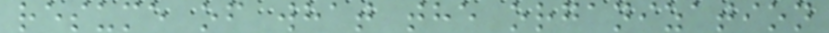resume of what the organization
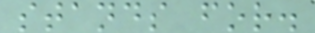stands for.
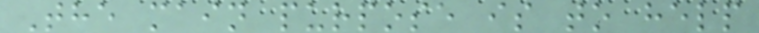The main purpose is to help
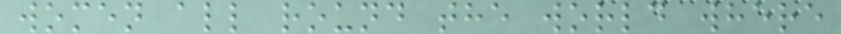women all round the world where
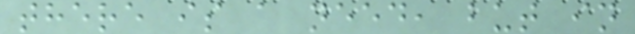there is a need, but in
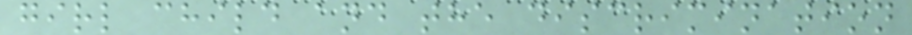girl child and the discrimination
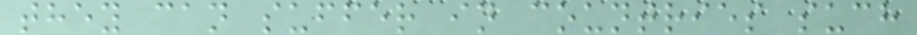they can suffer in countries such
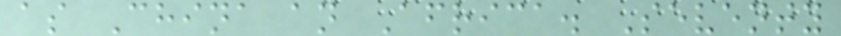as China an Africa. Seventy
